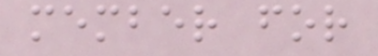member for
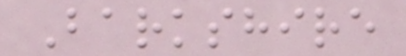Barkshire
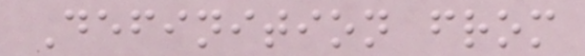Definition from
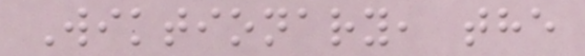Wiktionary, the
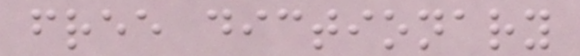free dictionary
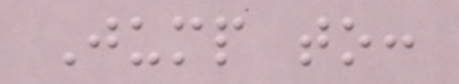Jump to:
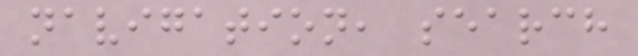navigation, search
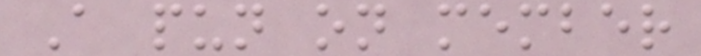A pun on member
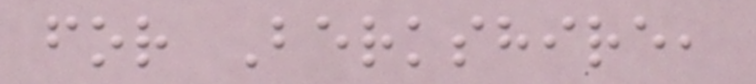for Berkshire,
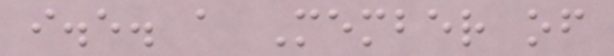i.e. a Member of
